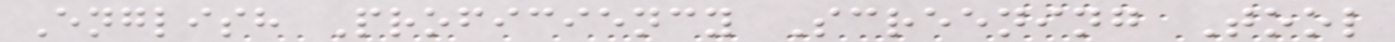English Proficiency Screening Tool
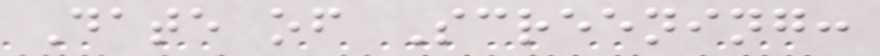Date of Screening:
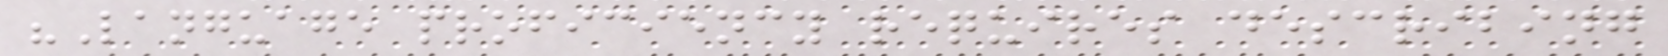"Language proficiency requires describing
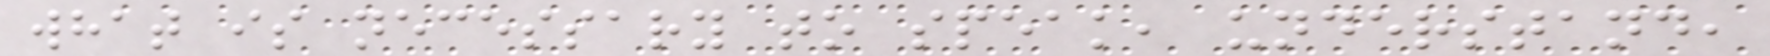what is necessary to speak, understand,
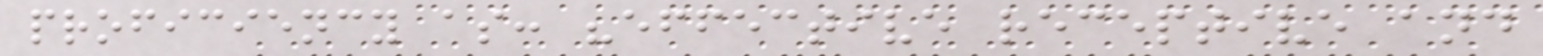proficiency as: "effective receptive and
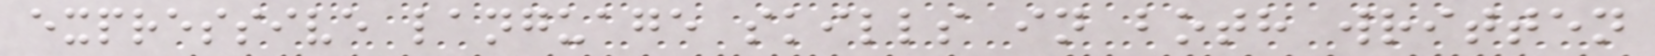expressive language skills in both written
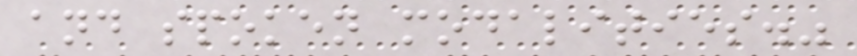and spoken modalities."
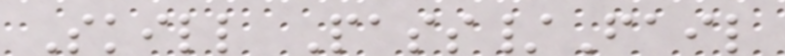Skill Pass/Fail
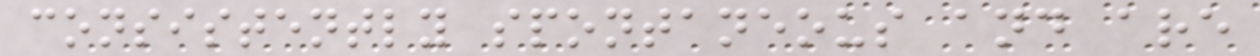consistently spontaneous and are
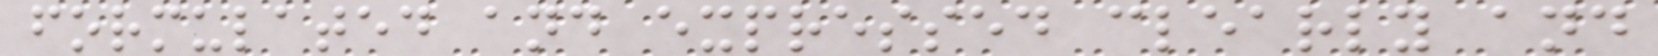formulated and expressed clearly and
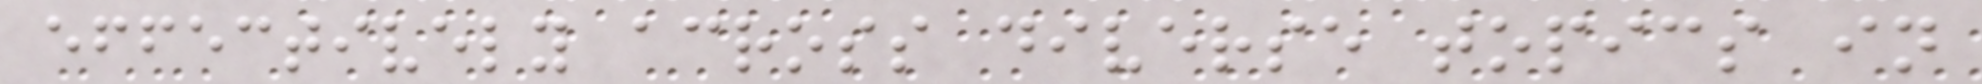effectively across diverse topics in
